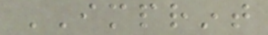IMPRINT
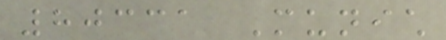80331 Munich
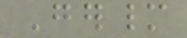Germany
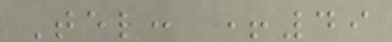Tel: +49
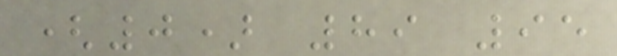(0) 89 95
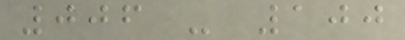006 - 100
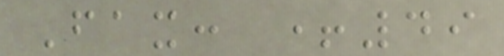Fax: +49
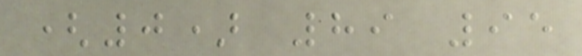(0) 89 95
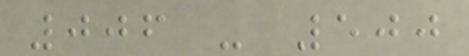006 - 500
